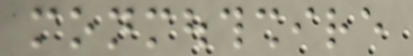monmouthshire
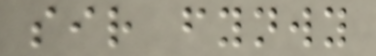sir fynwy
